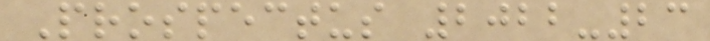Prospectus 2022-23
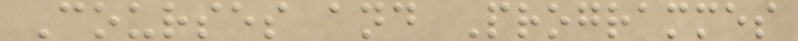Courses and Programmes
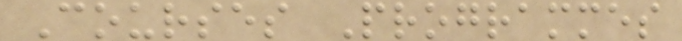Courses Programmes
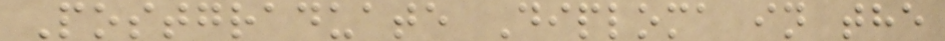Postgraduate Diploma in the
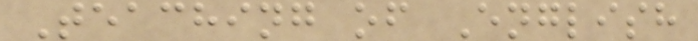Teaching of English
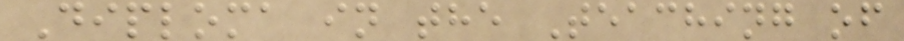Diploma in the Teaching of
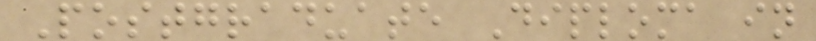Postgraduate Diploma in
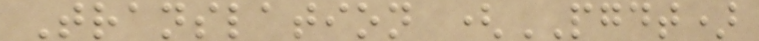Translation (PGDT)
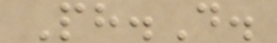Ph.D.
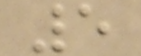5
